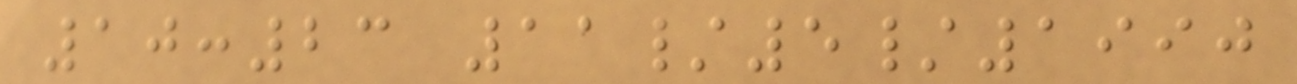10:23 11/5/1990
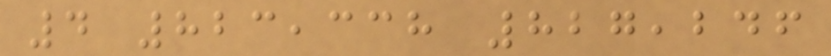4 823,338 827,246
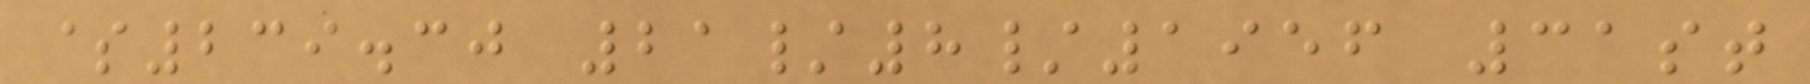$239.30 21/8/1956 31st
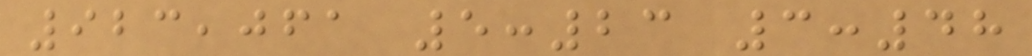923,061 5:23 3:48
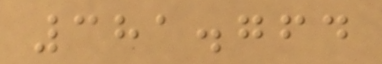381.764
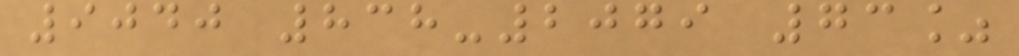9040 838-2079 73%
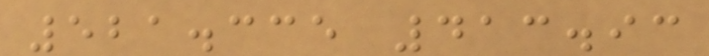521.335 413.93
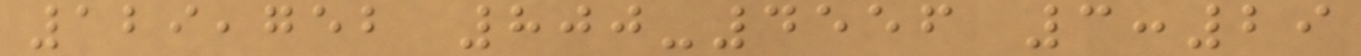129,752 800-4556 3:29
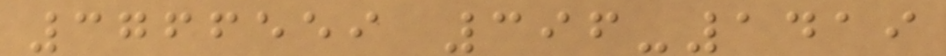3766559 396-1419
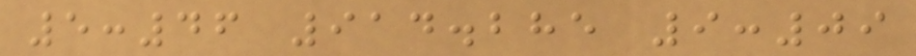5:46 914.285 9:09
